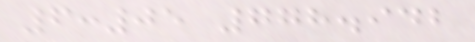6:05 778.942
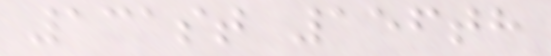131st 156th
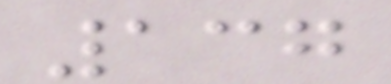137
